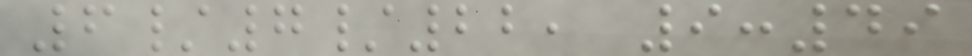6/7/22, 9:49
